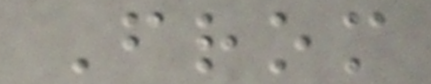From
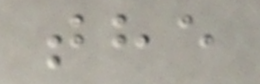the
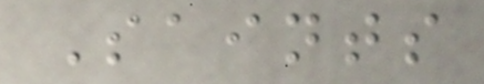Saints
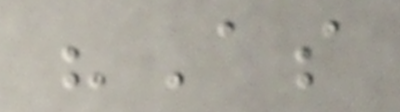"As
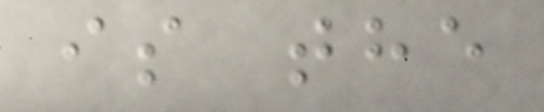is the
